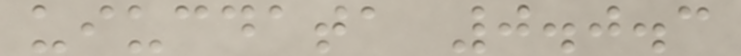uiucdata 0.0.3
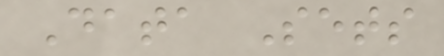Data Sets
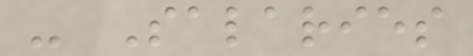- Salaries
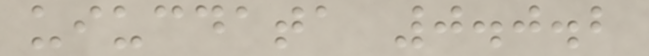uiucdata 0.0.2
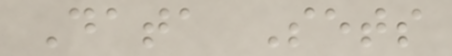Data Sets
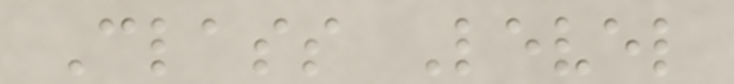Class Level
